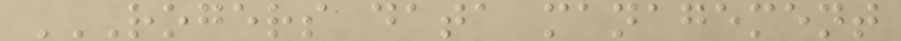ROGERS DATA MANAGEMENT
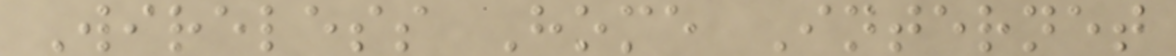Wireless Home Internet
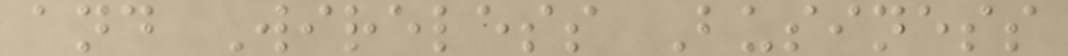and Wireless Business
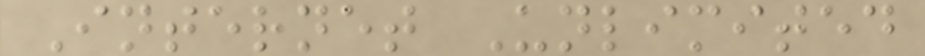Internet Unlimited
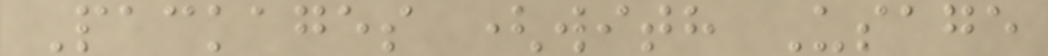Packages (with Usage
